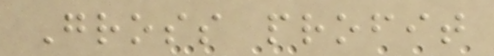Gross profit
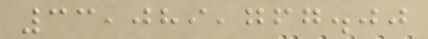33,089,767.00
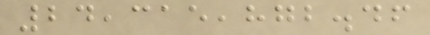24,315,872.46
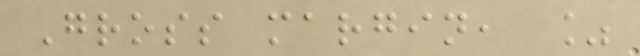Gross margin, %
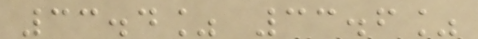33.4% 33.6%
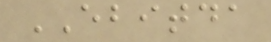EBITDA
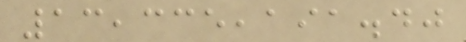13,335,191.40
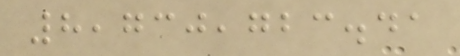8,730,723.41
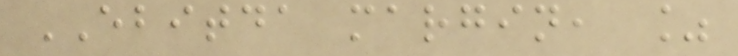EBITDA margin, %
